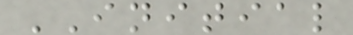INITIAL
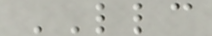LLC
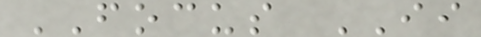FOCUS II
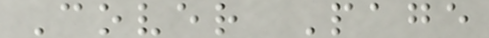Cover Page
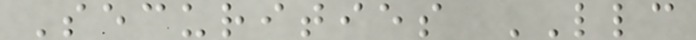Securities LLC
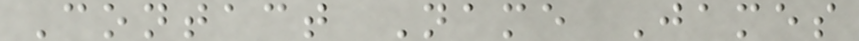Contact Name James
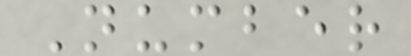Number
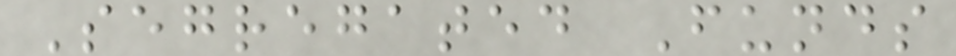Segregated Funds
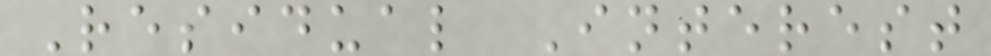Residual Interest
